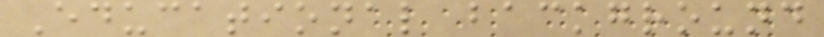Educational background
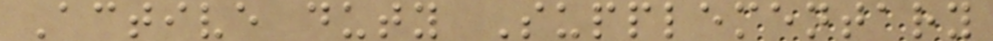Active duty Supplementary
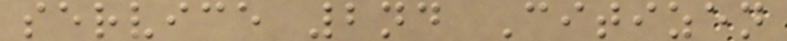service 2nd Citizen
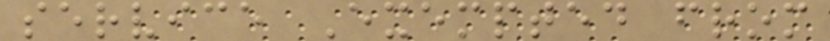service Exempted from
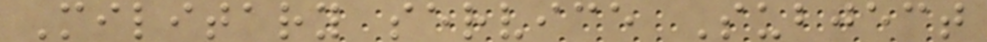Military service Subject
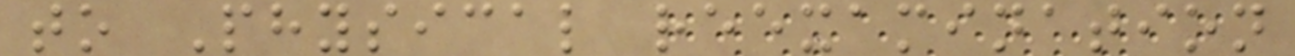to Physical reexamination
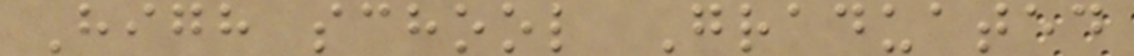High school Graduated
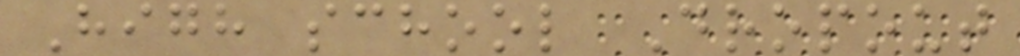High school Dropout
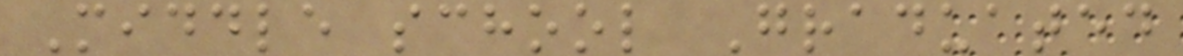Middle school Graduated
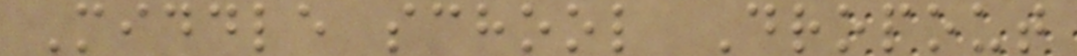Middle school Dropout
